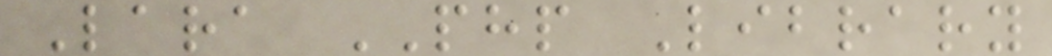Lara PHP Library
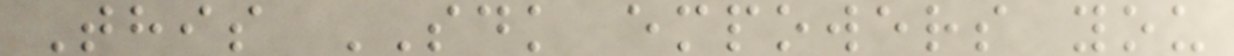This SDK empowers you
